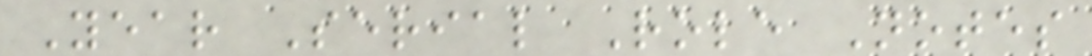Year Serial Role Notes
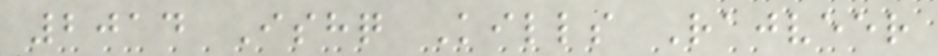2014 Ishq Kills Rajveer
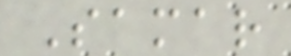Samar
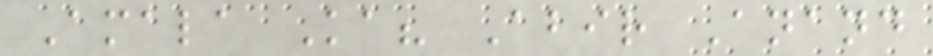Amala Ka? Abir Anand
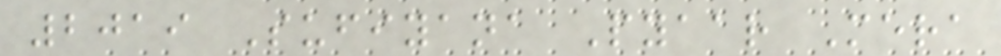2019 Sufiyana Pyaar Mera
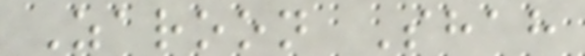Zaroon Shah
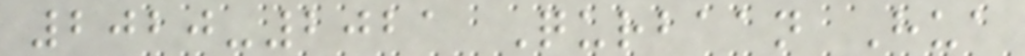2020-2021 Qurbaan Hua
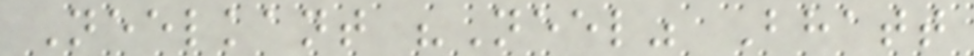Neelkant "Neel" Bhatt
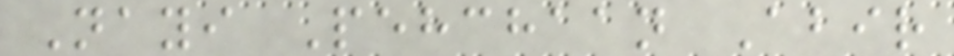Nayi Pehchaan Abir
